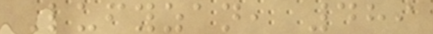Lufyzan, 489
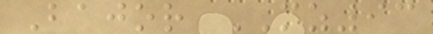Bajor MZ93
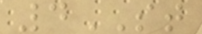4ST
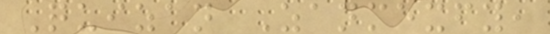Quizan Zanmexfy,
